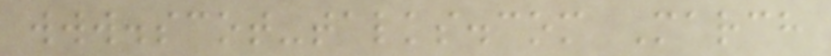www.scot-talks.com March
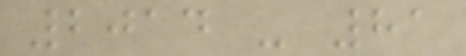2014 - 81
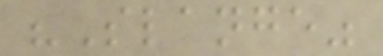"Slange"
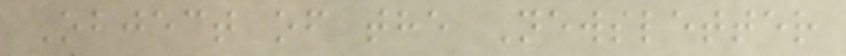Object of the Newsletter
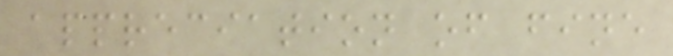appreciation of fine
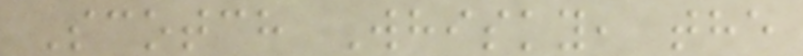Scotch Whisky, the
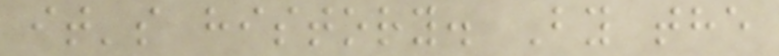it's history. By the
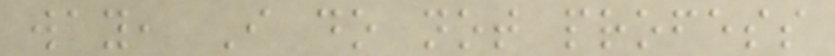way, I do not profess
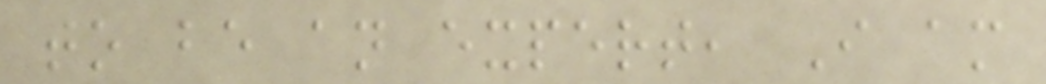to be an expert, I am
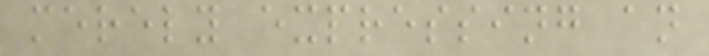merely expressing an
